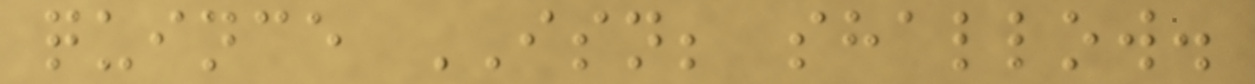quince ISN; shallow.
